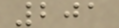201
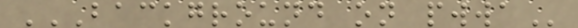BACKGROUND ON PWWA
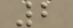2
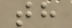th
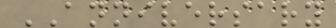ANNIVERSARY
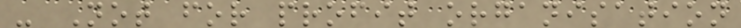- Not for profit organisation
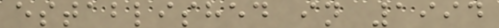established in 1994
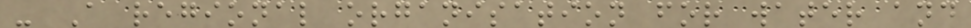- A regional organisation for water and
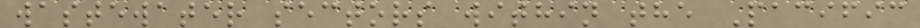wastewater sectors within the Pacific
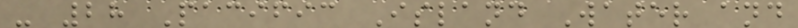- 28 Pacific Island Water and
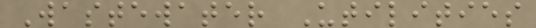Wastewater Utilities
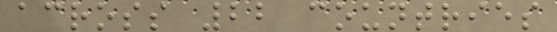across 22 countries
